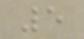5
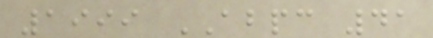1999 ABPC 41
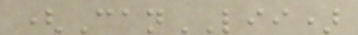(CanLII)
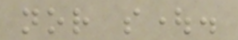nor sought.
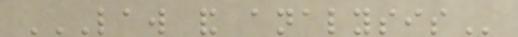LAW AND ANALYSIS
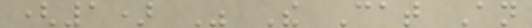(1) Was The Cat An
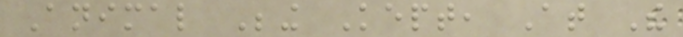Animal Being Kept, At The
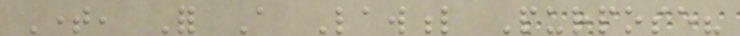Time, For A Lawful Purpose?
